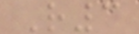R3
